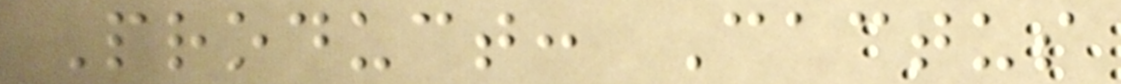Product: Cactus
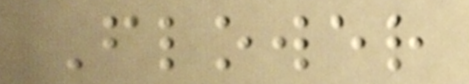Flower
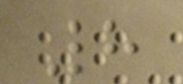8
